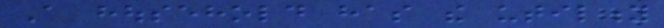A household has the utility
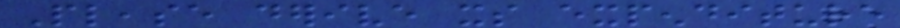Please derive its expenditure
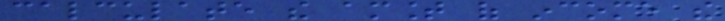calculate the amount of income the
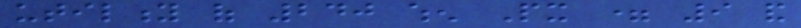utility of 240 when Px = 9 and
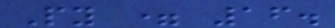Py = 16.
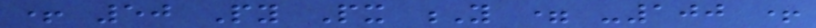+ 50 Py Px Y = -100 +
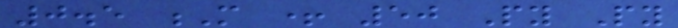0.5 M + 50 Py Py
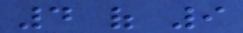4 of 9
